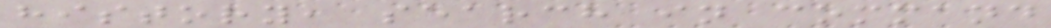history, search in command
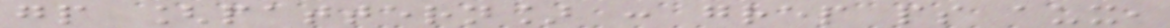gp [pattern] : grep ps aux,
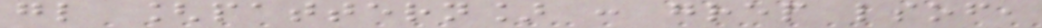gl [pattern] : grep lsof,
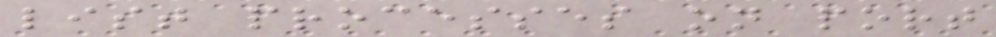list processes on port
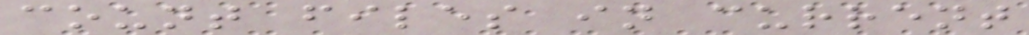count files in current
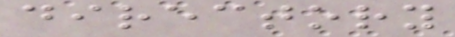directory
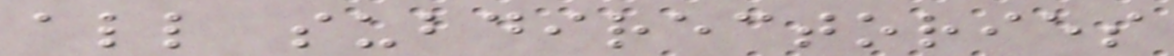all subdirectories
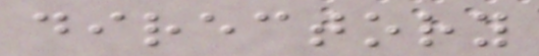directory
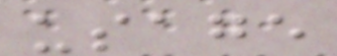usage
